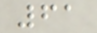61
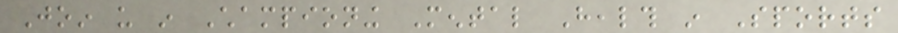Join us in Championing Mental Health in Sports
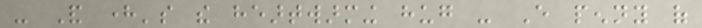- And here's the heartwarming hug - Every penny of
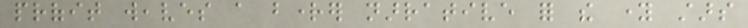profit weaves a brighter narrative for the young stars
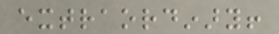extraordinary!
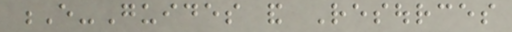E-Guides and Resources
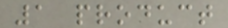1 product
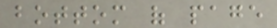bottom of page
